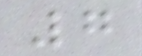7
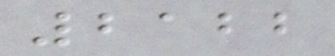2122
